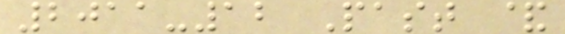2011-12 Past &
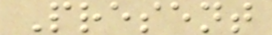Present
